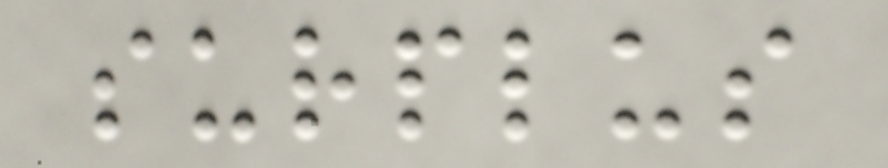surplus
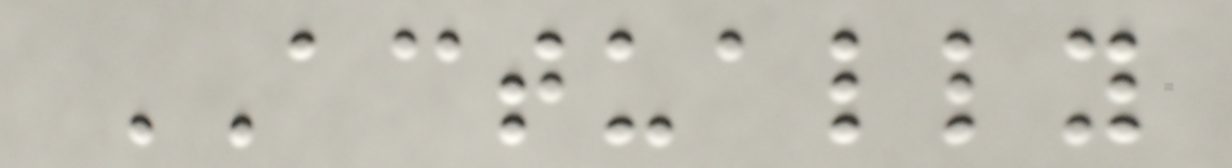ACTUALLY
